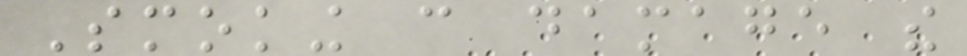Smoking can damage the
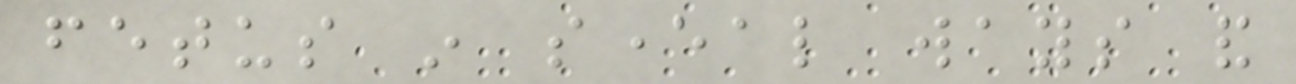fetus in several ways and
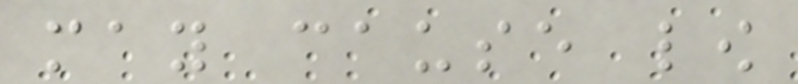may cause low
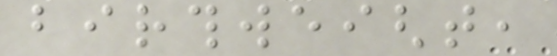birthweight,
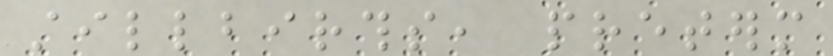stillbirths, preterm
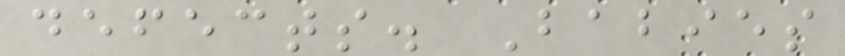defects. Babies
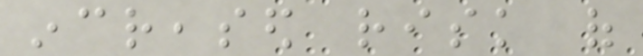increased risk of
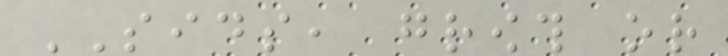SIDS, growth or
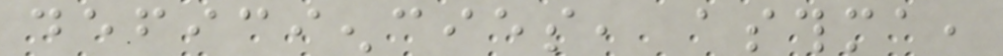deficiencies, asthma,
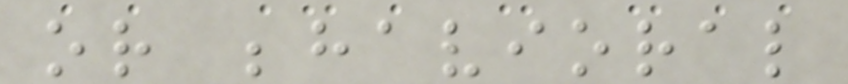or behavioral
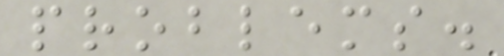problems.
